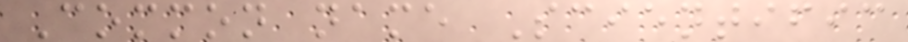Common name Scientific
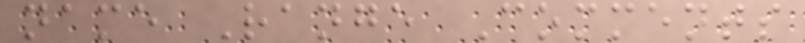name Range Comments
